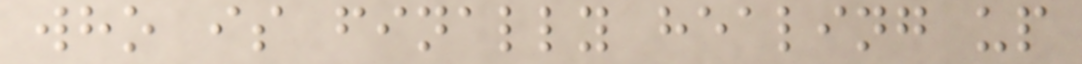who is finally healing up
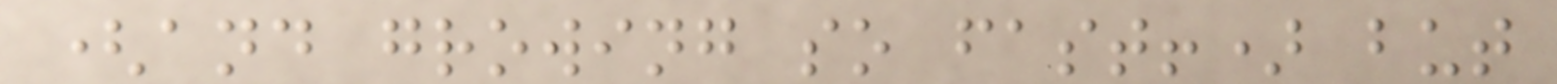(and growing so fast!) but
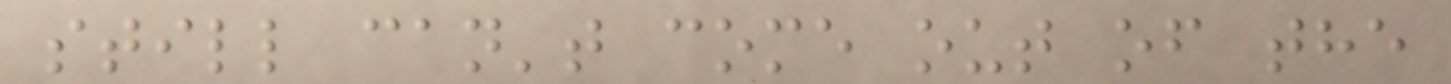still can't come out of the
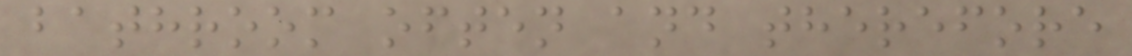bathroom often and therefore
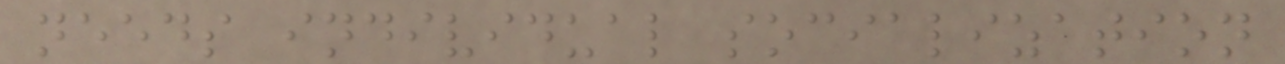needs individual socialization
